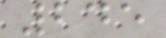245
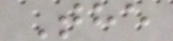The
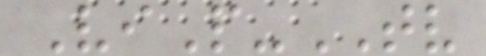ViP-TV
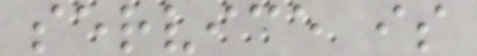service is
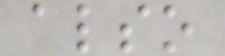also
